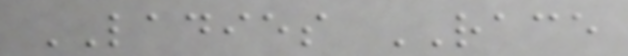LADIES RACE
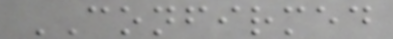CONFIRMED
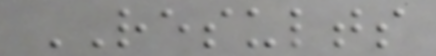RESULTS
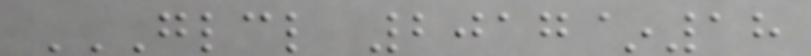GLCL 2017~18
